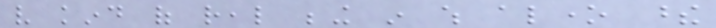very kind of real being in which alone these
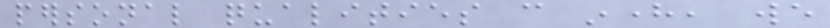personal qualities can inhere, we
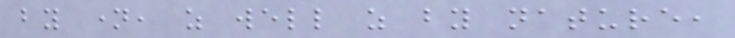by name, as well as by nature,
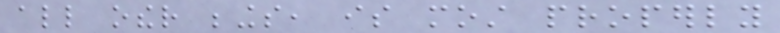all other beings, is most properly
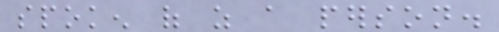spoken of as a person.
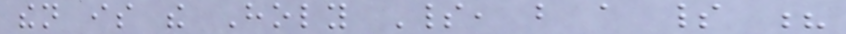then is the Holy Spirit, but a spirit ?
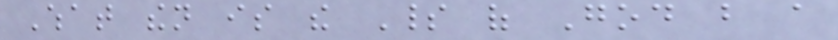What then is the Spirit of God but a
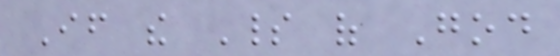If the Spirit of God
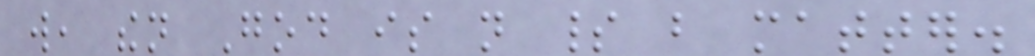will, then God is not spirit but matter.
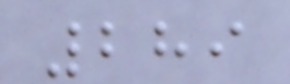289
